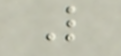L
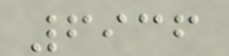6936
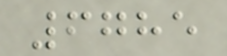6785
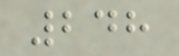248
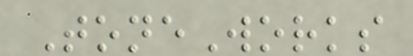ToneWorks
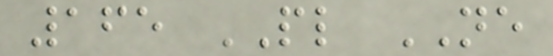165 PL NE
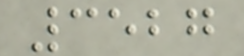3527
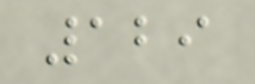129
